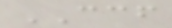CCF
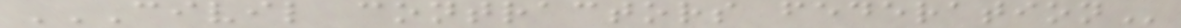CIVIL CONTRACTORS FEDERATION
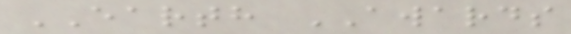EARTH AWARDS
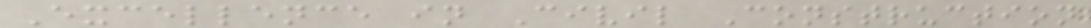Excellence in Civil Construction
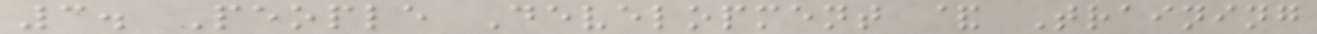3. People Development & Training
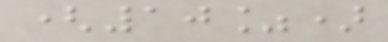(10%)
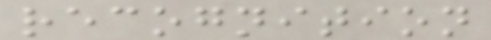recognition
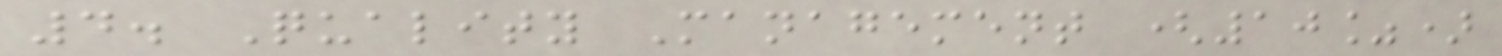4. Quality Management (10%)
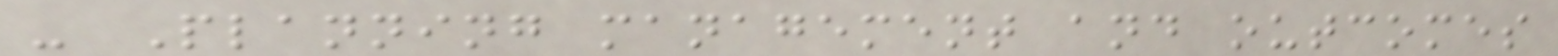- Planning management and outcomes
